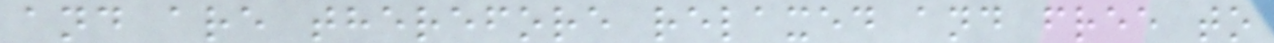and are therefore relaxed and free to
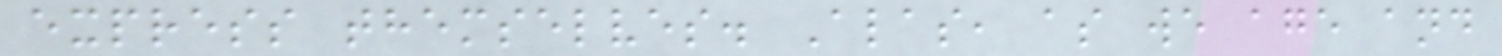express themselves. Alas, as we age and
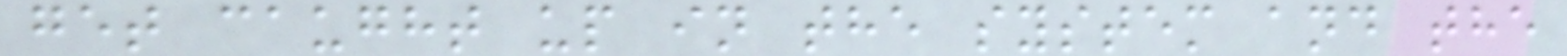get caught up in the system and the
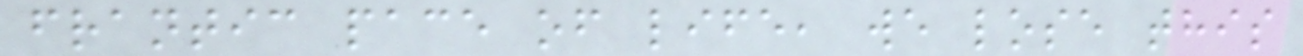frantic pace of life, we lose this
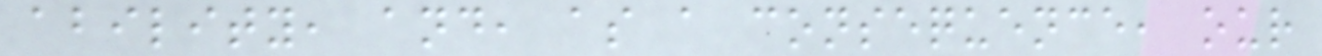ability, and, as a consequence, our
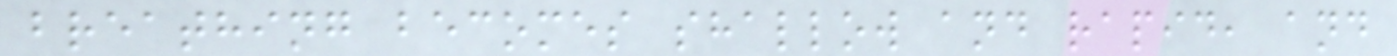breathing becomes shallow and rapid, and
